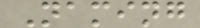Naming
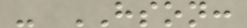- HSON:
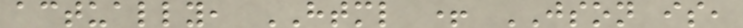actually, HTML + JSON is,
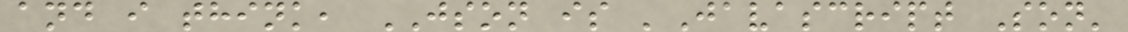and i think, JSON is 'Javascript Son'
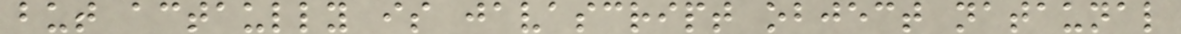but actaully is javascript object nataunal
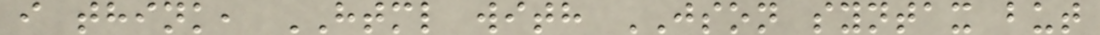i think, HTML with JSON syntax but
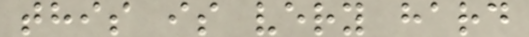this is very hard
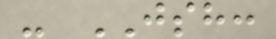- JSH:
